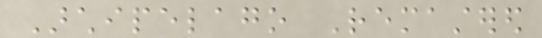Archipelago Remastered
